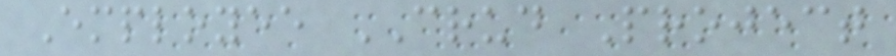Employee CRUD Project
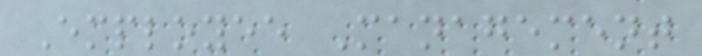Employee Management
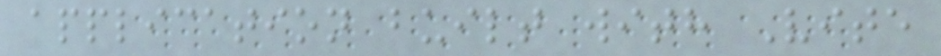application built with Vite
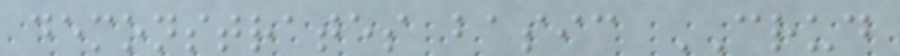demonstrates basic CRUD
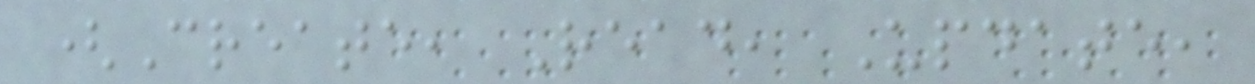(Create, Read, Update,
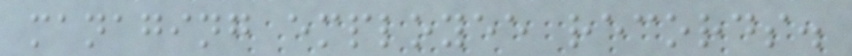managing employee records.
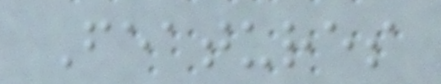Features
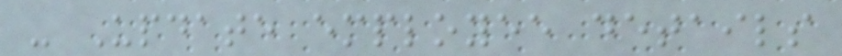- Update employee details
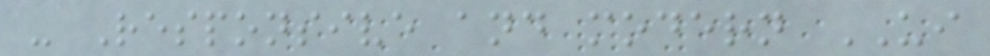- Responsive and modern UI
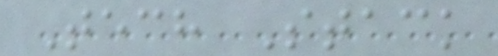Tech Stack
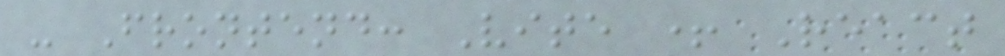- Frontend: Vite + React
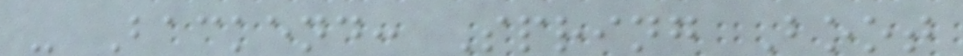- Backend: Spring Boot
